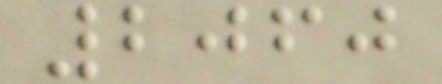2060
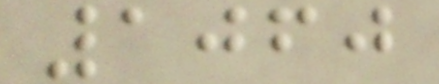1060
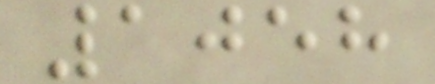1058
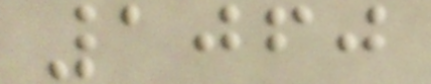1060
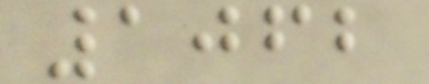1062
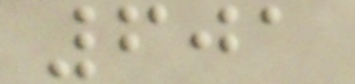601
